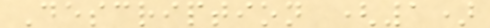Description (1)
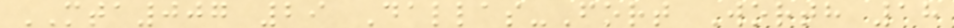MTA007 29 Dallas-Fort Worth 18
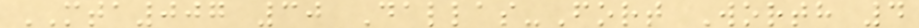MTA007 30 Dallas-Fort Worth 4
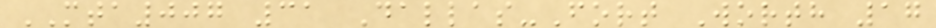MTA007 31 Dallas-Fort Worth 17
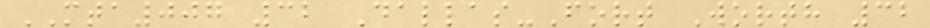MTA007 32 Dallas-Fort Worth 32
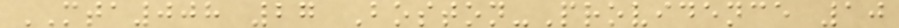MTA008 27 Boston-Providence 10
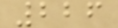226
